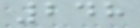248
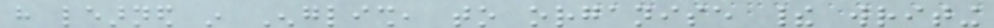have learned in English, to organise their writing
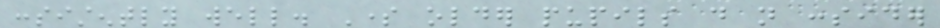consistently well. Some older pupils do not consider
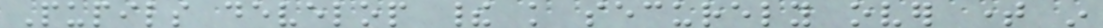Pupils develop their knowledge securely over time in
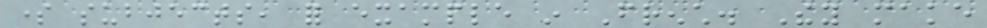some subjects, for example in French. They make
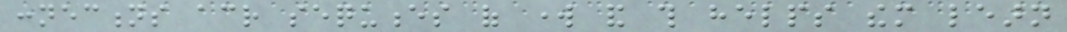connections across sequences of work and this helps them learn
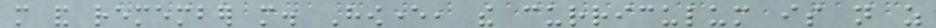more and remember more. However, the curriculum is not as
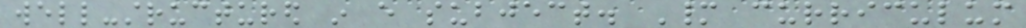well-structured in every subject. Many curriculum
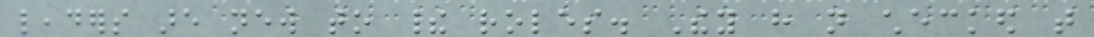leaders are new to their roles. They have not checked that
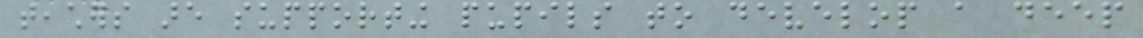teachers are supporting pupils to develop a deep
